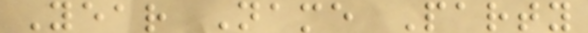Year Name Party
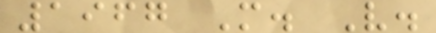1967 M. V.
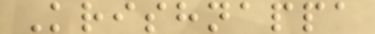Krishnappa
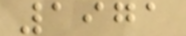1971
